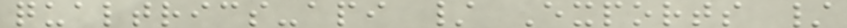qualtrics-api / Exports /
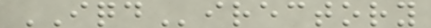IQDirectory
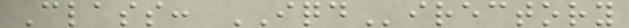Class: IQDirectory
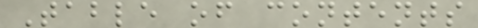Table of contents
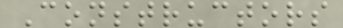Constructors
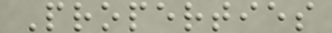Properties
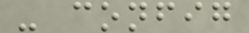- config
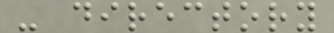- directory
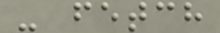- fetch
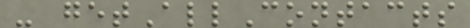- getAllContacts
